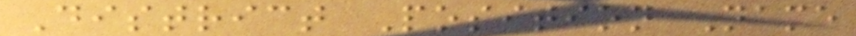District Position Name
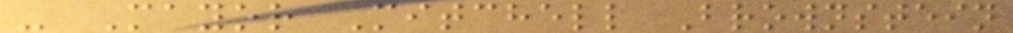- Mayor Mitchell Brownstein
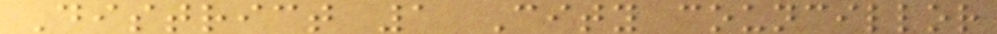District 1 City councillor
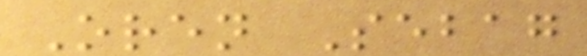Oren Sebag
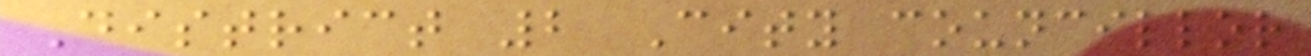District 2 City councillor
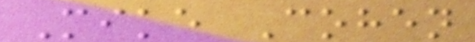Mike Cohen
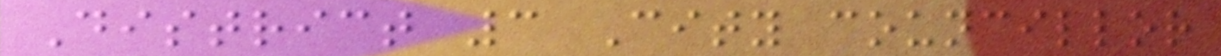District 3 City councillor
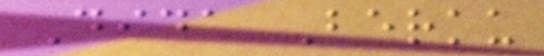Dida Berku
